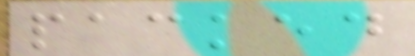packed
